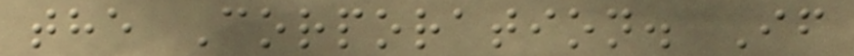the Corporation. If
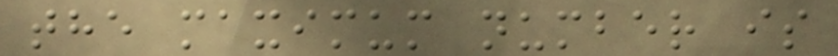the maximum number is
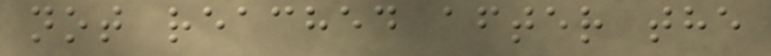not reached after the
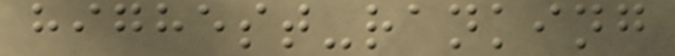highest-ranking
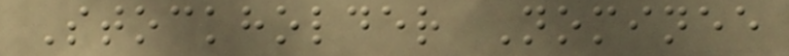Stockholder Nominee
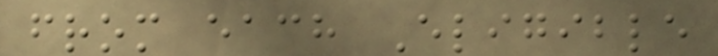from each Eligible
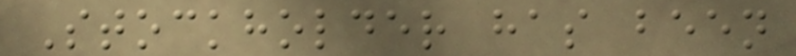Stockholder has been
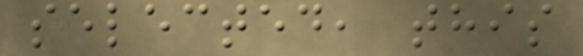selected, this
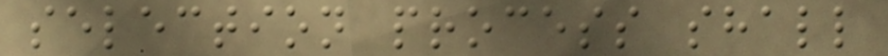selection process shall
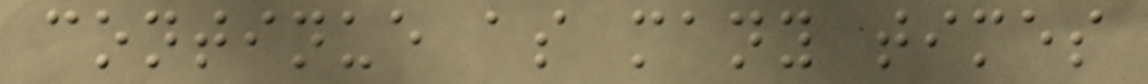continue as many times
